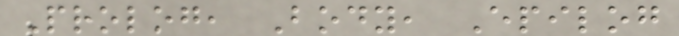Prolog, Body, Epilog
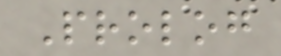Prolog
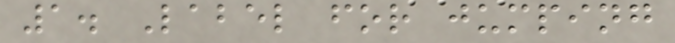1. Label for jumping
